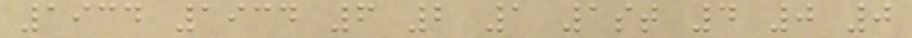1934 1934 6 2 1 1st 4 0 0
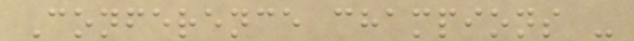Conference champions -
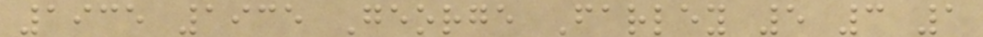1935 1935 George Farley 5 3 1
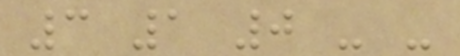3 1 0 - -
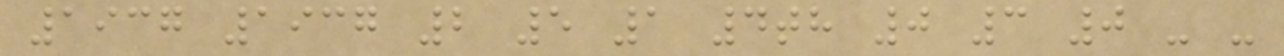1937 1937 2 5 1 4th 0 3 0 - -
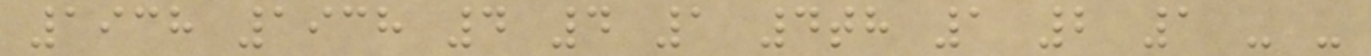1938 1938 4 4 1 4th 1 2 1 - -
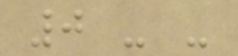0 - -
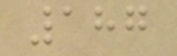187
